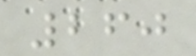260
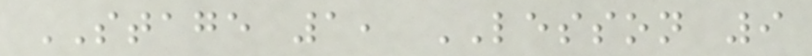STAGE 1, LESSON 9
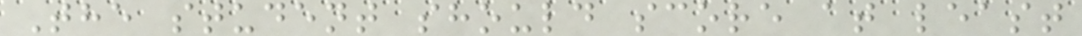The student should score at least
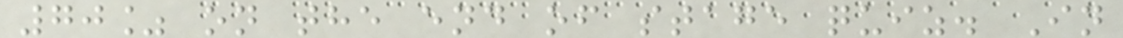70% on the end of stage quiz. In
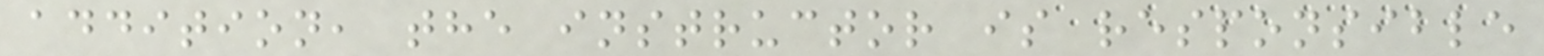addition, the instructor is responsible
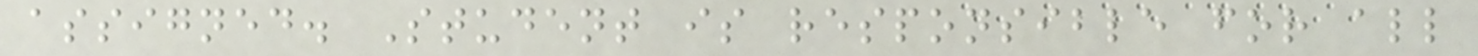assigned. Student is responsible for all
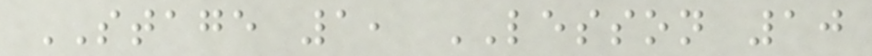STAGE 1, LESSON 10
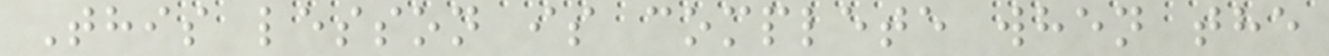This lesson is complete when the
